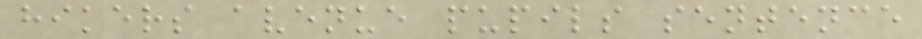hikers avenue pupils sentence
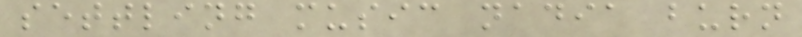settling music nadia burn
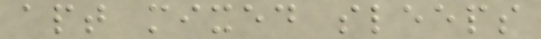apt mixed sleeps
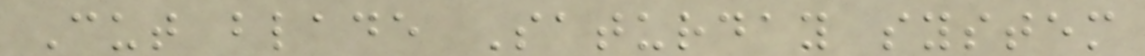Cut blade Saturday system
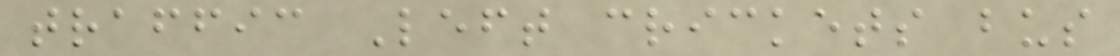traffic Left crickets bus
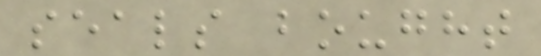seals bought
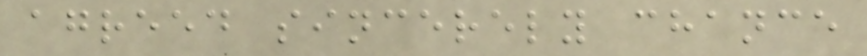agreed sincerely chance
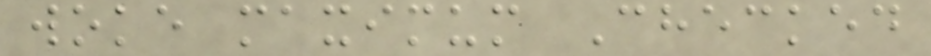woke maximum Checked
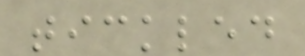tickled
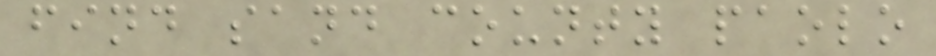find sand county paolo
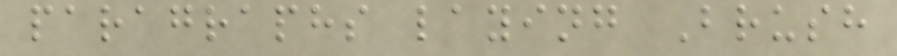paragraphs laying Brush
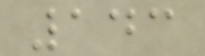143
